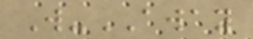W-AWAY
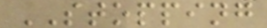STOPPING
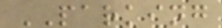PARKING
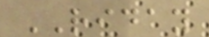RIDAY
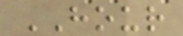HOUR
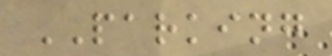PARKING
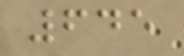645
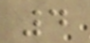4
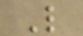L
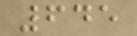645
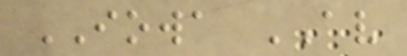IOWA AV
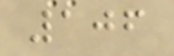106
